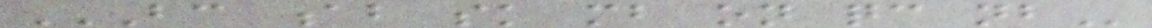BC AB SK MB ON QC NB
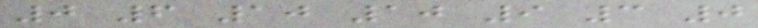0 6 10 10 9 3 0
